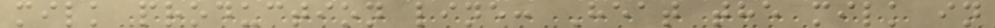milk production line: Heat the milk in
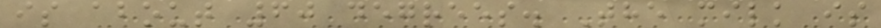is about 60 degrees. The milk is
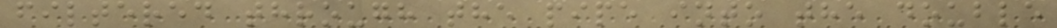filtered through the pipe into the double
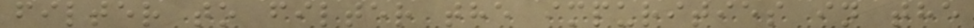filter to filter the impurities in the
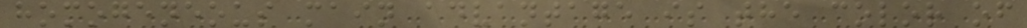homogeneous main advantage is the color of
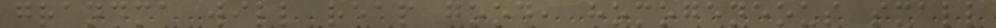grandma will reap good, homogeneous small
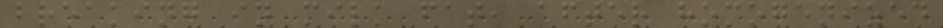breaking in milk fat, after homogenized
